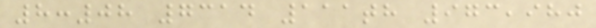8:08 7314 111th 973,980
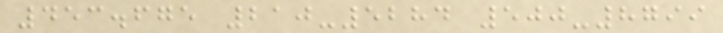453.675 210-5284 500-8799
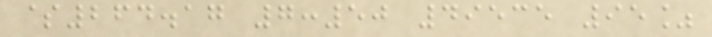$264.17 7:50 49535 95%
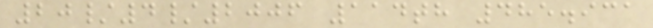20/4/2006 114th 485.931
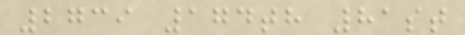2739 174th 81st
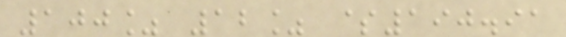100% 12% $190.91
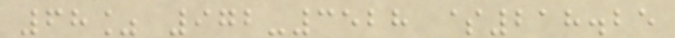68% 972-3528 $218.25
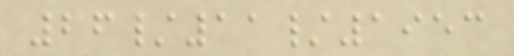26/11/1953
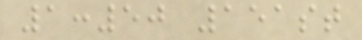1:50 151st
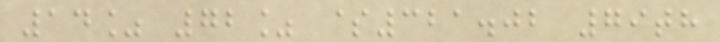14% 72% $321.02 79th
